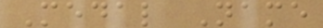Medal Name
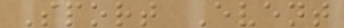Sport Event
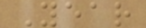Year
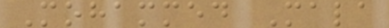Mohammed Mala
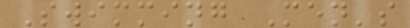Swimming Men's
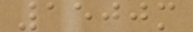1500m
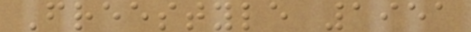Freestyle 1951
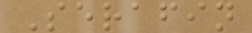Serafin
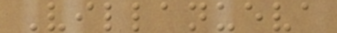Villanueva
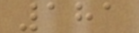181
